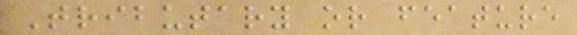Tributary or feature
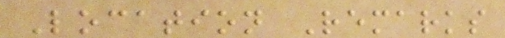Location Remarks
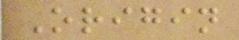Origin
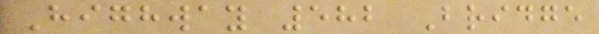Highway 582 Bridge
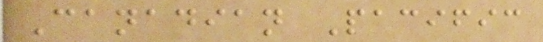Canadian Pacific
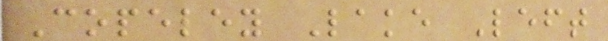Copeley Lake Left
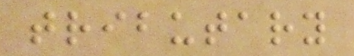tributary
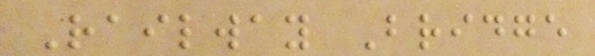Railway Bridge
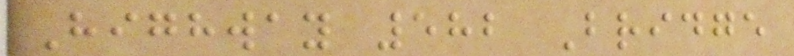Highway 582 Bridge
